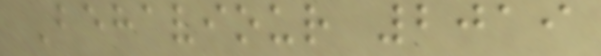Behaviour 2019
